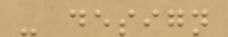- design
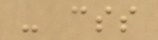- css
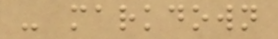- markdown
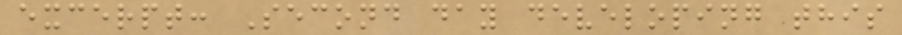excerpt: Second day developing this
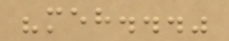"meh..."
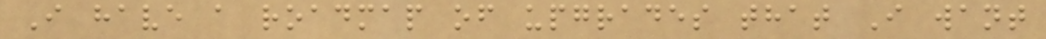I have a roadmap of upgrades that I want
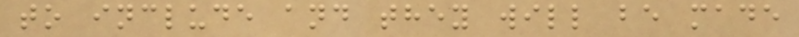to include and they will be made
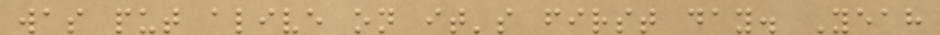was put alive on it's first day. Yeah
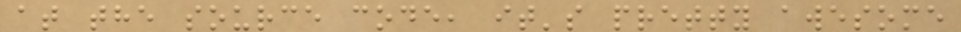at the source code, it's pretty awesome
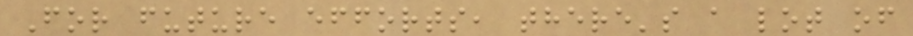For future efforts, there's a lot of
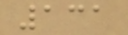131
